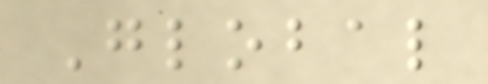Global
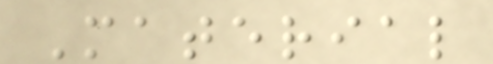Material
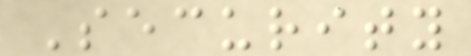Security
